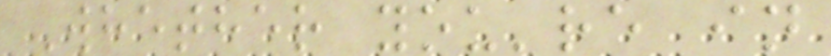Whether you're in
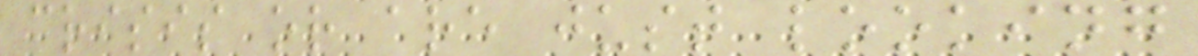crisis or are just looking
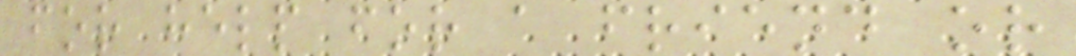for help for a friend or
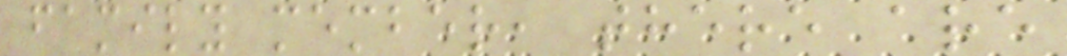family member, there are
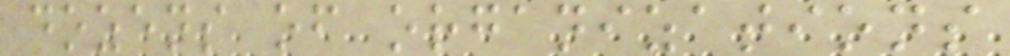dozens of organizations
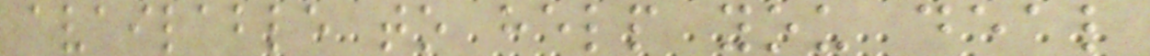available to help you deal
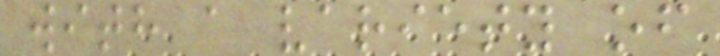with a variety of
